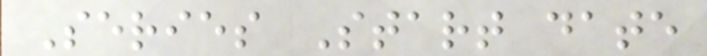Series Start date
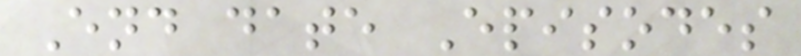End date Episodes
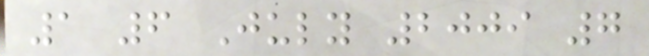1 6 July 2009 7
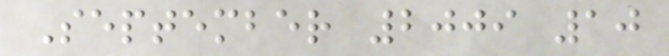September 2009 10
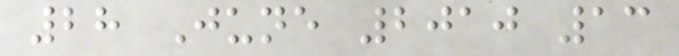28 June 2010 13
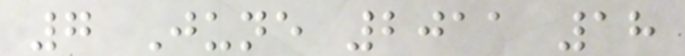7 June 2011 18
